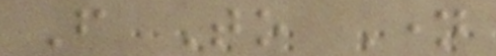From To Name
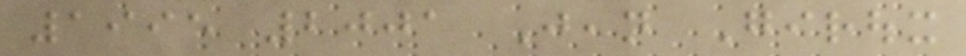1995 2001 Jean Giroux
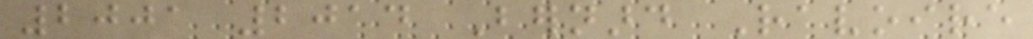2001 2014 Bernard Ravoire
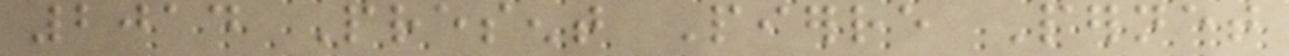2014 Present Pierre Pernet
